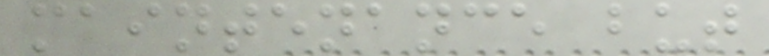maintenance but
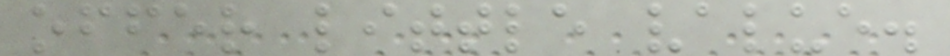offer little value.
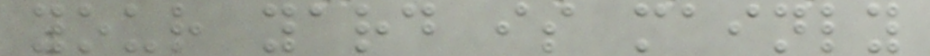your yard is mainly
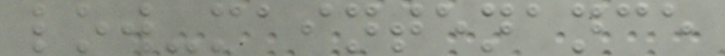low-maintenance
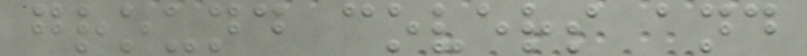ground covers and
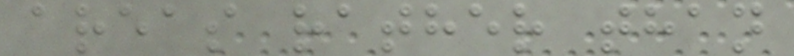areas rather than
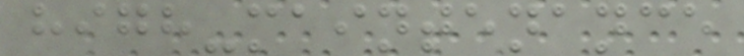high-maintenance
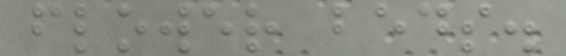flower beds.
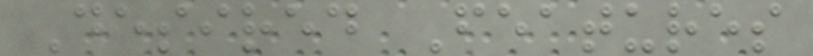Desired Features
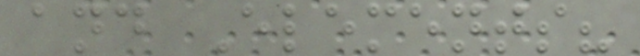and Elements?
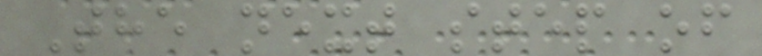The next step of
